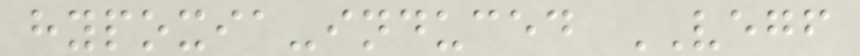hypoxia-induced VEGF
